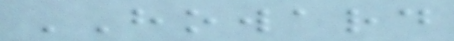HOWARD
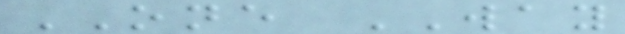ONE WAY
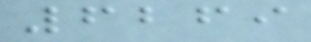6269
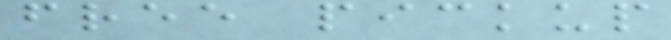free pickup
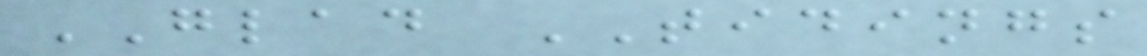GLAD TIDINGS
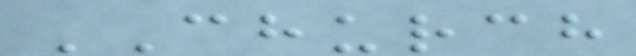CHURCH
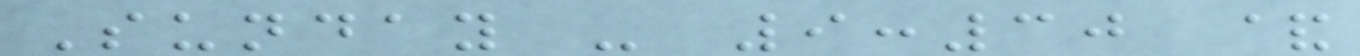Sunday - 9:30 &
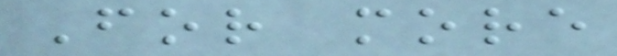For more
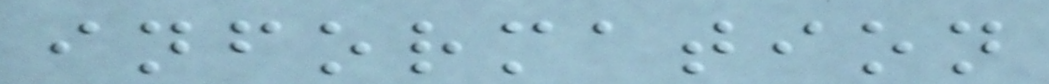information
